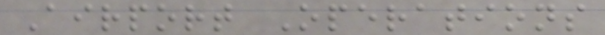Airport Operations
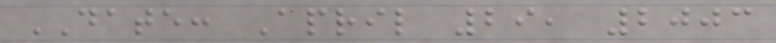DATE: April 29, 2003
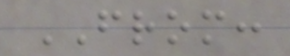FROM:
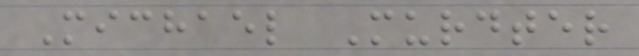Michael Murdter
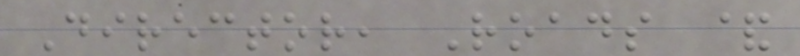Director, Roads &
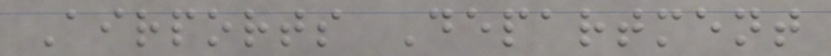Airports Department
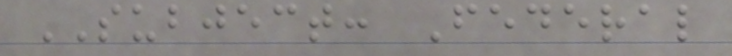SUBJECT: Federal
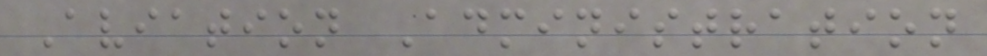Aviation Administration
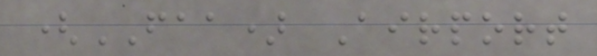(FAA) Airport
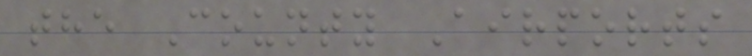the County Airports
